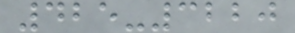425-3220
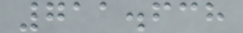711.638
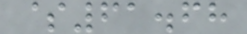$61.68
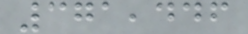371,446
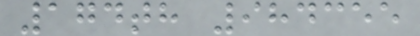174th 984355
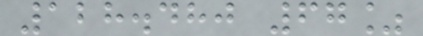128.480 67%
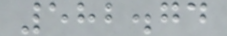582.74
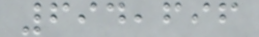694,696
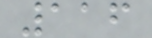116
